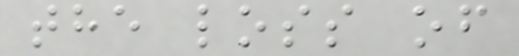the loss of
